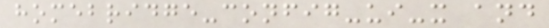homebridge-config-ui-x and
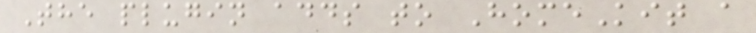The plugin adds to HomeKit a
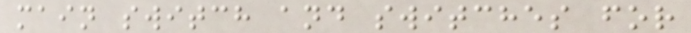main switch and switches for
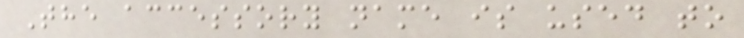The accessory name is used to
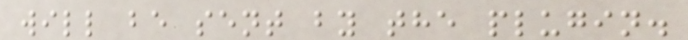will be sent by the plugin.
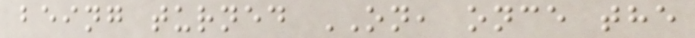being turned ON, once the
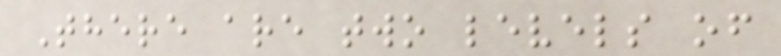There are two levels of
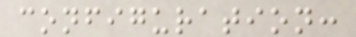configuration:
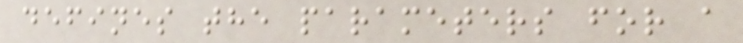defines the parameters for a
